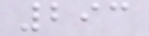293
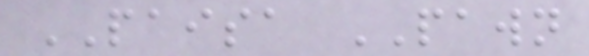PAISA PAWN
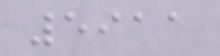5911
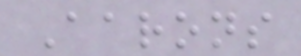Aarons
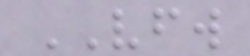VFW
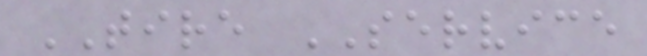TIRE SERVICE
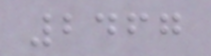2467
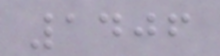1406
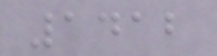1412
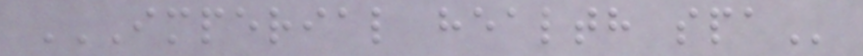IMPERIAL HEALTH SPA
